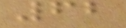62
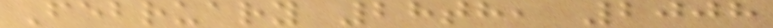February 28th, 2008
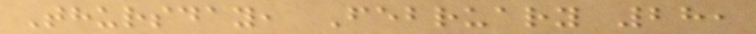Thursday, February 28,
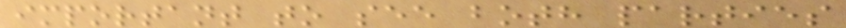important to see both parties
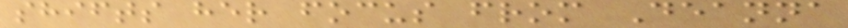shifts her focus from Deanna
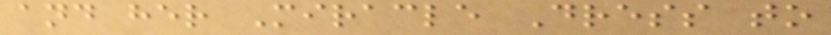and her Miracle Dress to
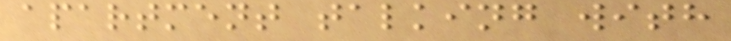apartment talking with
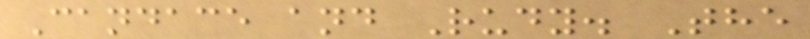Candace and Rudy. The
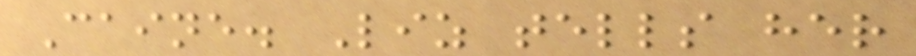Caine. Liz tells her
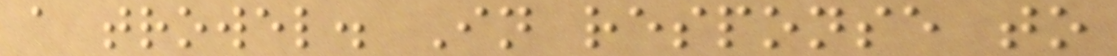a trowel. In response to
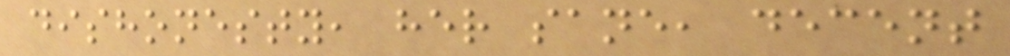dishonesty, her sane, decent
